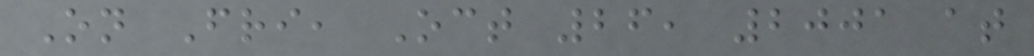On Fri, Oct 26, 2001 at
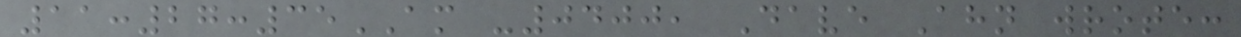11:27:35AM -0400, Dave Ahn wrote:
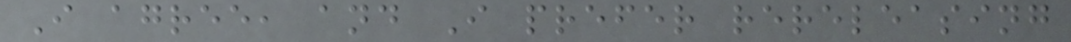I agree, and I prefer rereleasing
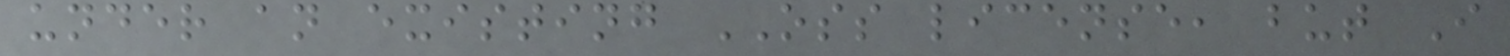under an existing OSS license, but I
